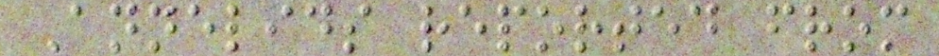Annelids reported from
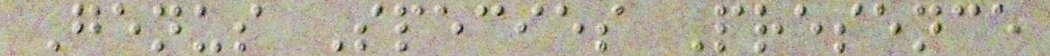Genus Species Presence
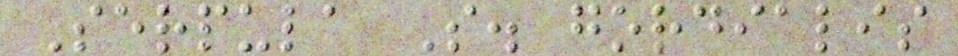Serpula S. gordialis
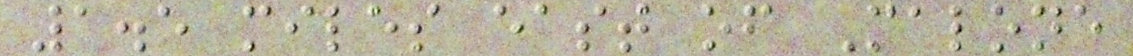1.5 miles east of Malone
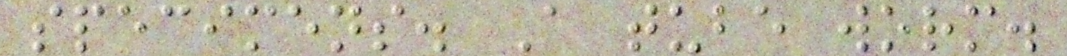specimens. A tube worm.
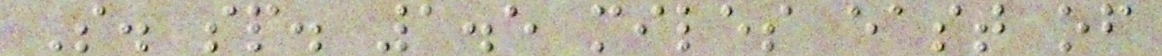S. sp. 1.5 miles east of
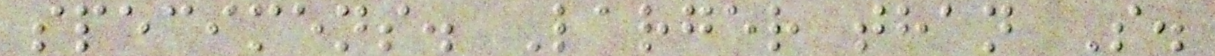specimens. Larger than S.
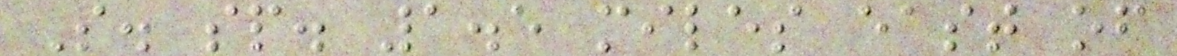S. sp. 1.5 miles east of
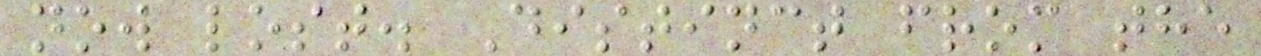now lost. Distinct from the
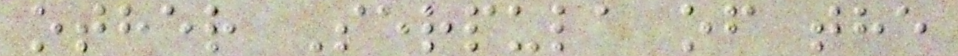other Serpula of the
